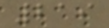219
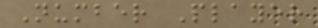Number Player
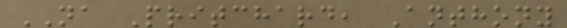NA Pritchard, Anthony
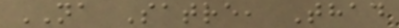NA Satre, Thad
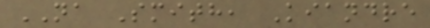NA Smith, Kiandre
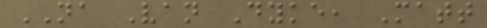NA Van Dyke, Matt
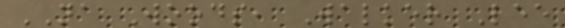NA Woods, Walker Lee
